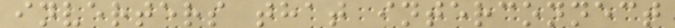inverters that interconnect
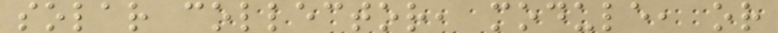solar collector, module, or
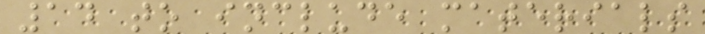14 to include materials
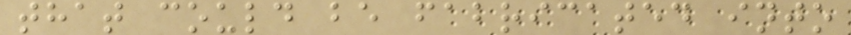that could be fabricated into
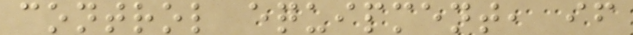control equipment, if
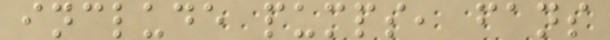include pumps, fans
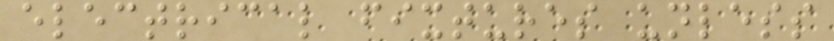electrical fixtures unless
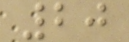20
